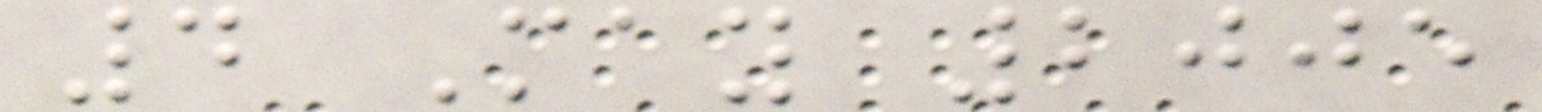4 May 2005
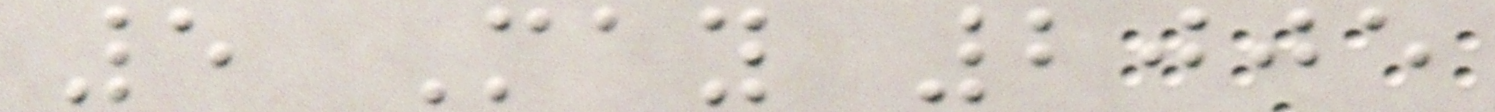5 May 2005
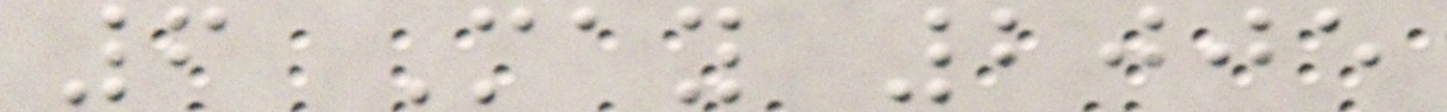6 May 2005
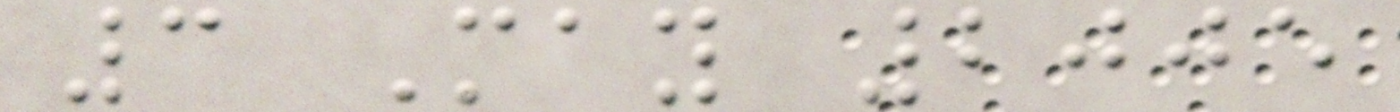3 May 2005
